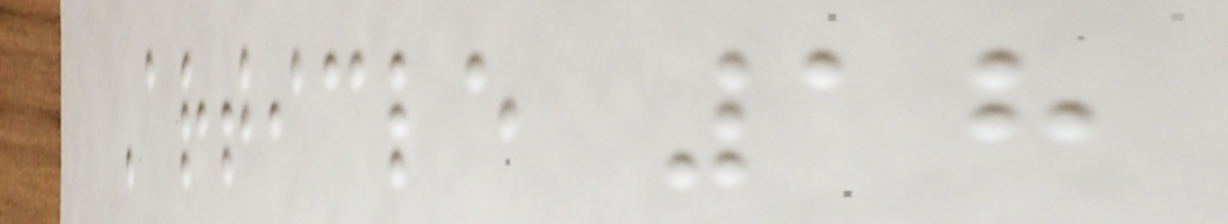Article 18
